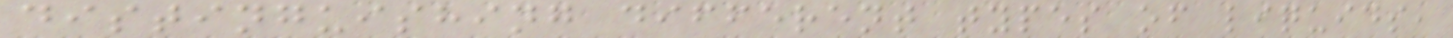distinguishing different types of liquids,
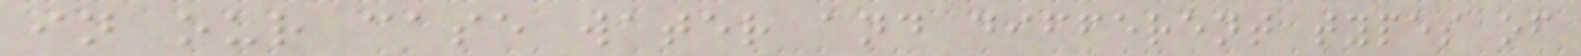in our case water and different types of
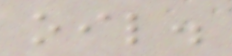oil.
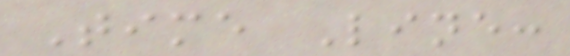Time Line:
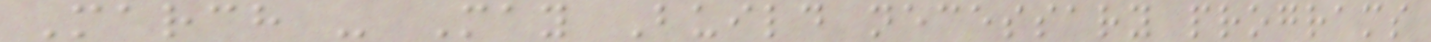March - May Build necessary programs
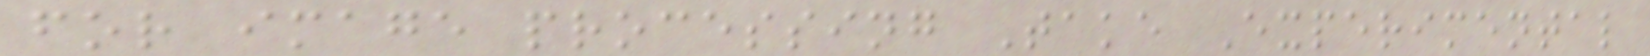for image processing Take Experimental
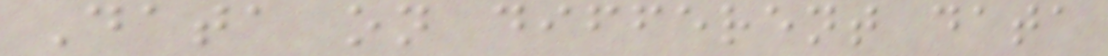Data on different data
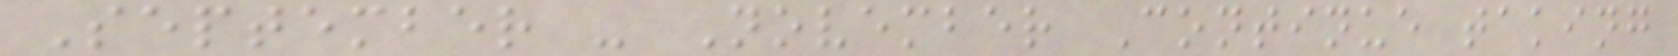September - November Continue taking
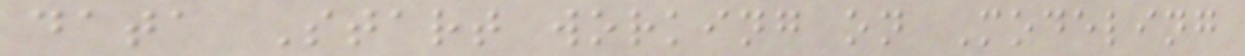data Start working on Modeling
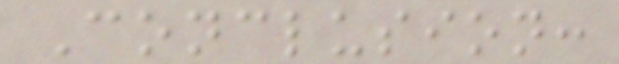Conclusion:
